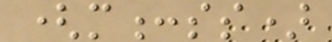(m:ss)
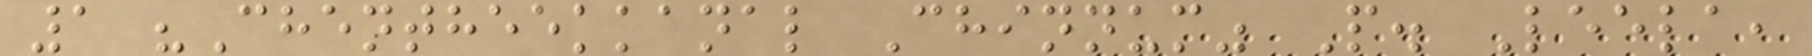1 "Chentheekkanal Chinnum" P. Leela,
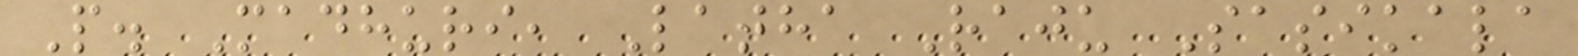P. Madhuri, Latha Raju Sasikala
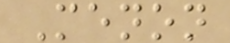Menon
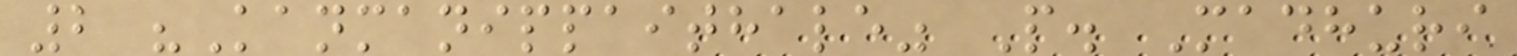2 "Kanmanippaithale" P. Madhuri
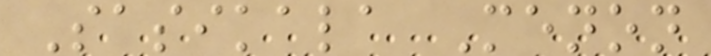Sasikala Menon
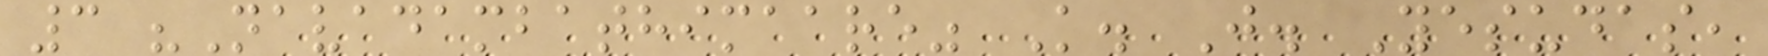3 "Navadambathimaare" K. J. Yesudas,
